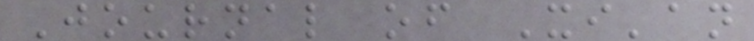Journal of Xi'an
